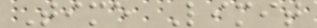Time Limit
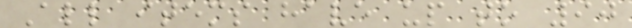All items have up to 90
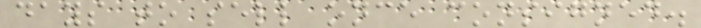days to sell once consigned.
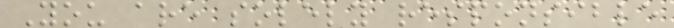You are solely responsible
